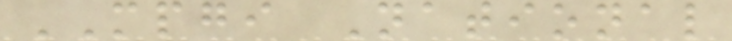MPGI National
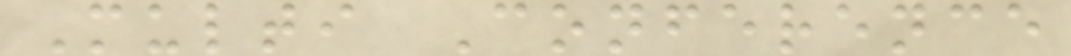Multi Conference
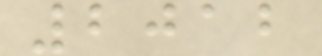2012
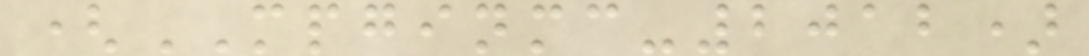(MPGINMC-2012)
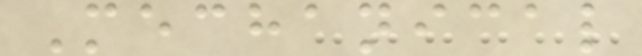Mechanical
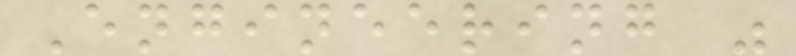Engineering "
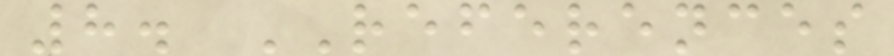8. REFERENCES
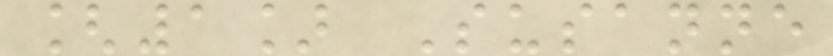[1] Susanne
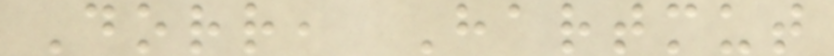Dorr, Hartmut
